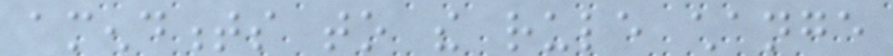amendments to the rule change
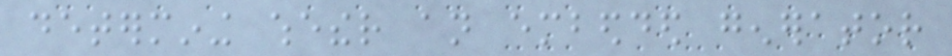determining whether an embedded generator
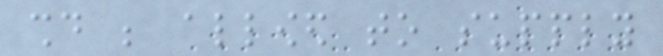should be allowed to supply
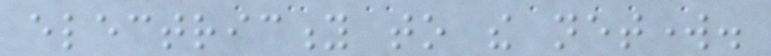electricity to the network.
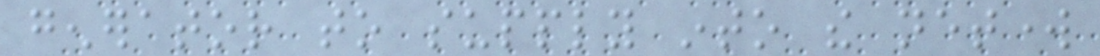generator to supply into the network
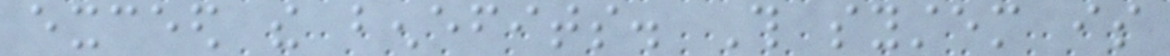exceed the benefits. This system is
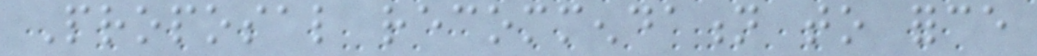Proposal recommendation to force
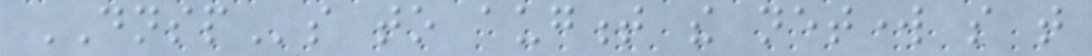DNSPs to augment the network so that
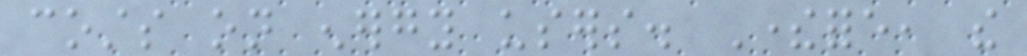costs on energy users. Therefore, the
